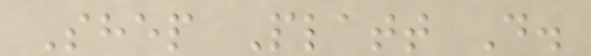Shep Platt D.
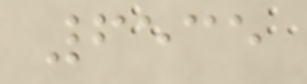6535
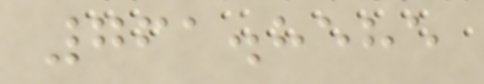761.8585
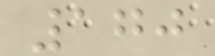170
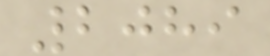2089
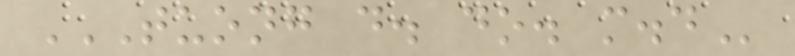TUONG D. DO. M.D
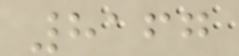8167
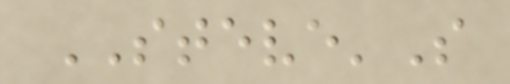STEVE'S
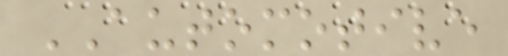AUTOMOTIVE
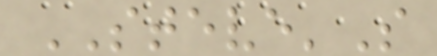STEVE'S
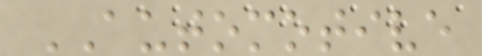AUTOMOTIVE
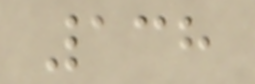138
